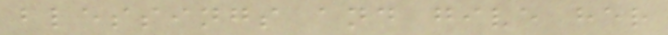blessings and give her
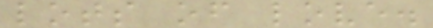lots of love.
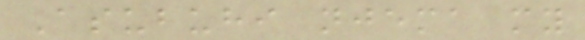Asubuhi njema my
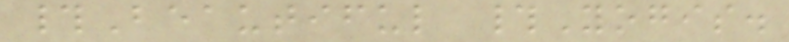#Beautiful #Yogis.
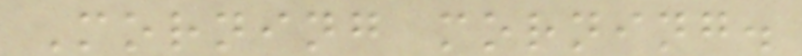Morning morning.
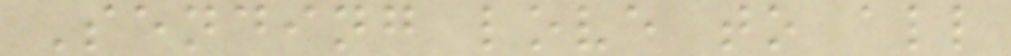Sending love to all
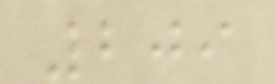209
